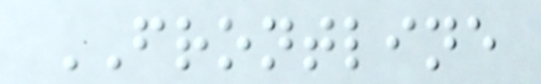FRONTLINE
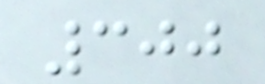300
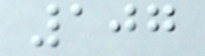107
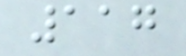117
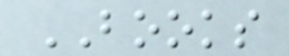BOOKS
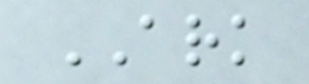ARK
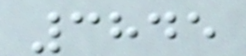3845
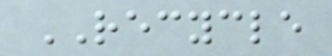RECYCLE
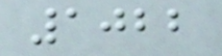1022
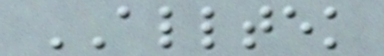ALLTEK
